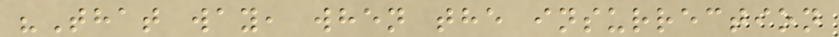"That way, when the insurrection
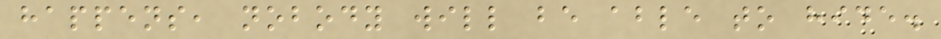happens, nobody will be able to hide.
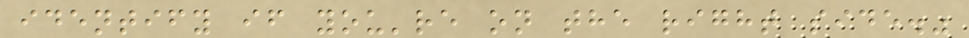identify if you're on the right side."
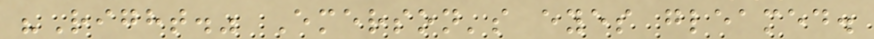"Right." Emerson's eyes gleamed.
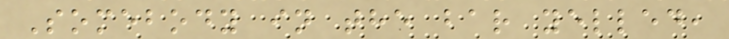Somebody in the bar yelled,
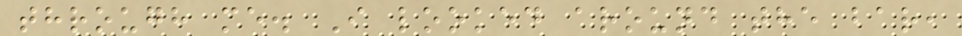through me. I looked around the bar,
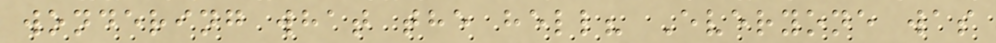wondering what the hell? Everyone was
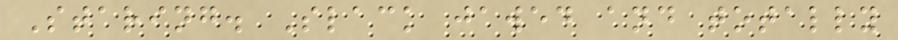Staring. Slack jawed and totally
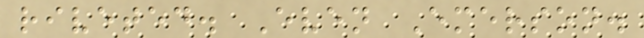riveted. Even Emerson.
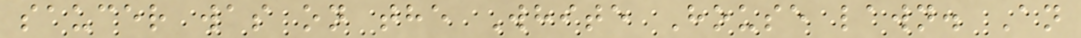saucer was on the White House lawn. An
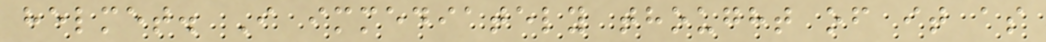helmet. I immediately thought of it as
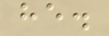he.
